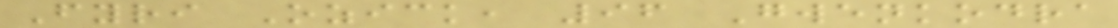Fyri Ozick, 96 Gwenkodra
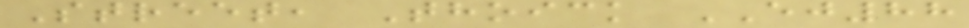Street, Thoick EJ88
